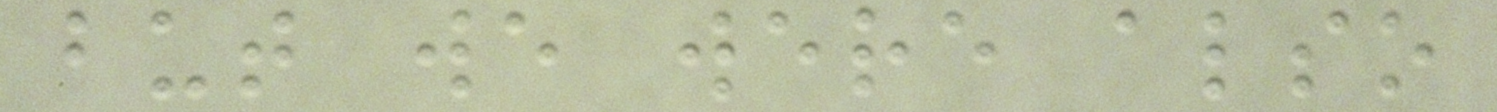but we were also
